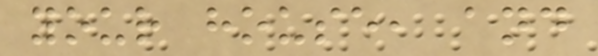your house, and
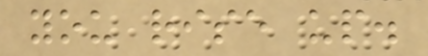you rise up.
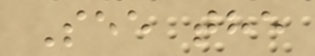See the
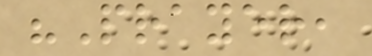"Prayer,
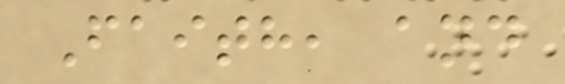Faith, and
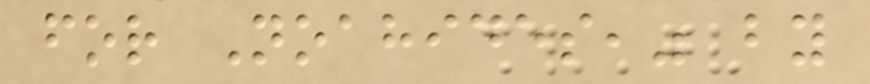for Noahides," by
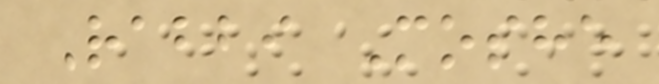Rabbi Moshe
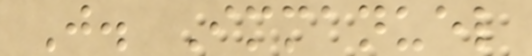J. Immanuel
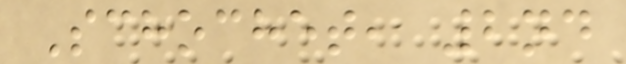Schochet, 2nd
